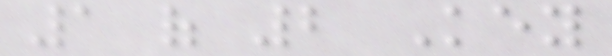1 of 2 Key
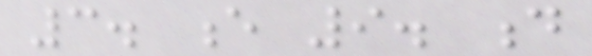3. e 9. d
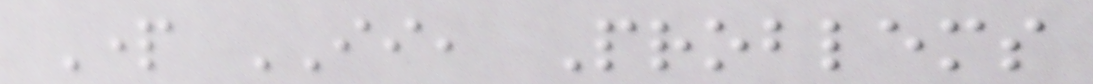Part II, Problems
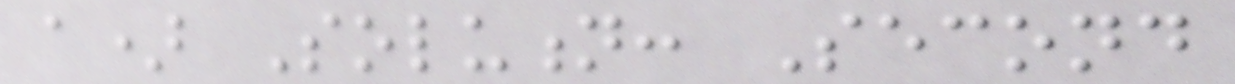a) Solution: Second
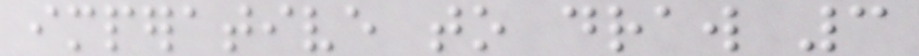imperative to draw 3
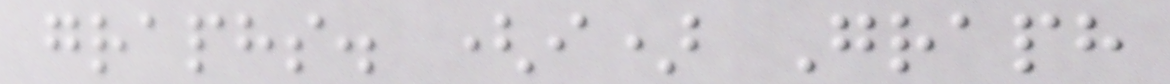graphs. (i) Graph
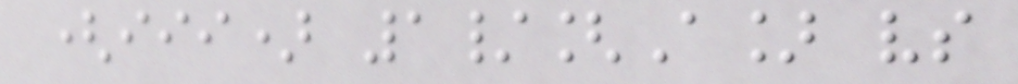(iii) 1/[A] vs
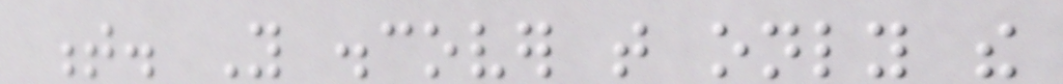t. You discover that only the
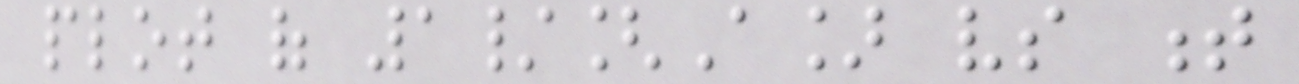plot of 1/[A] vs t
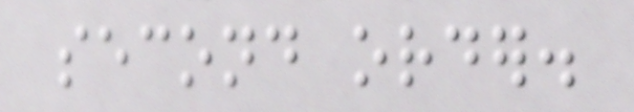second order.
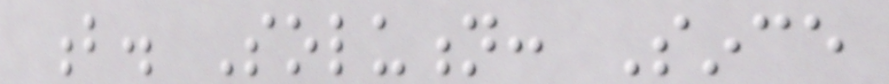b. Solution: Since
